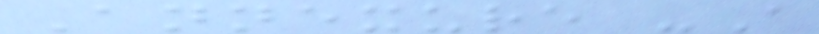Annexure -A
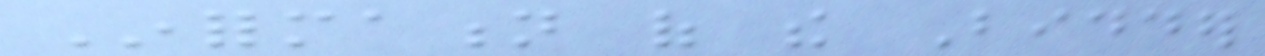Information of the Bidder
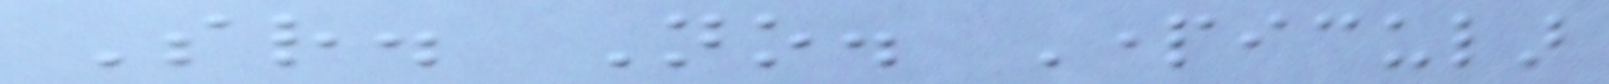Sr. No. Particular
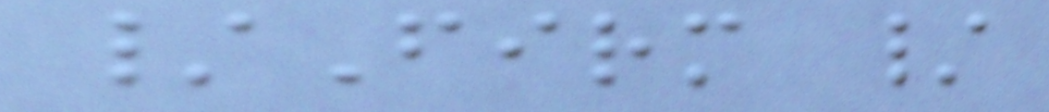/Firm /
